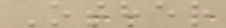Other
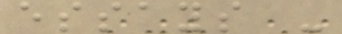essays -
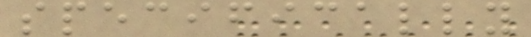specifically
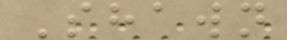Shawn
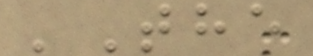'The
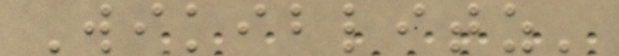Wikiblitz'
